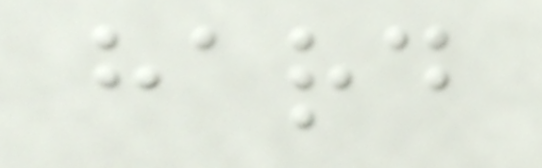hard
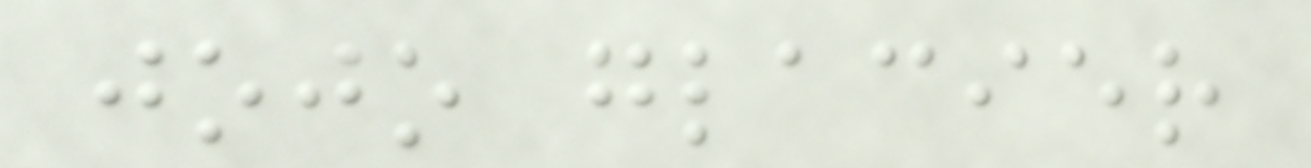jojo glacier
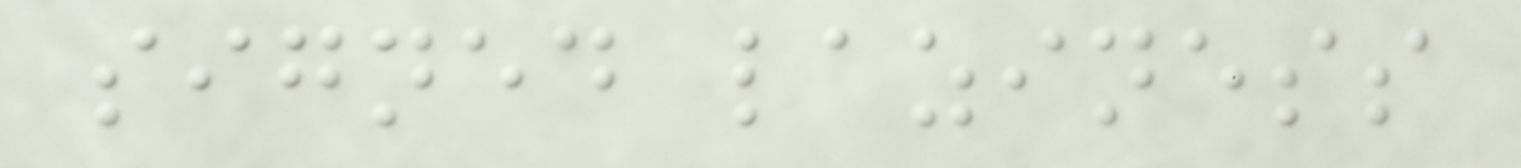signed laziness
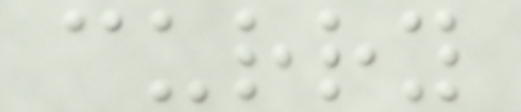curry
